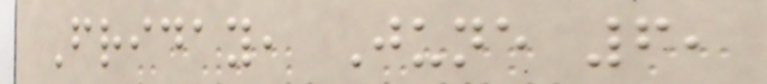Friday, June 6,
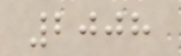2008
